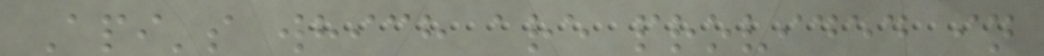Api's which are provided in
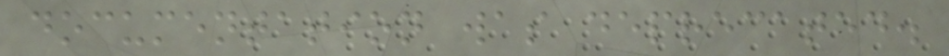documentation was deprecated.
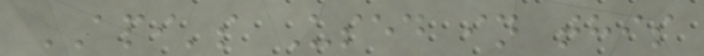API's Used in this
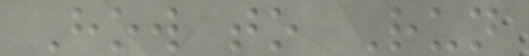How to Run
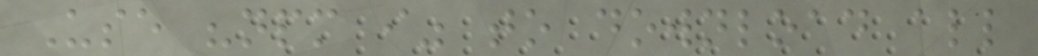Use "npm i" to download all
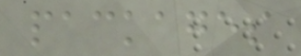packages
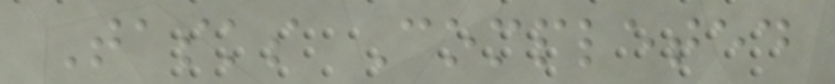Tasks Completed
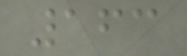163
